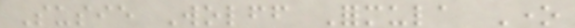Susie Wolff Formula One
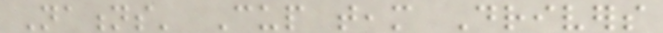Nations' Cup team Drivers
